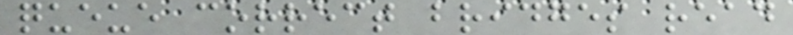queue correct bridges read
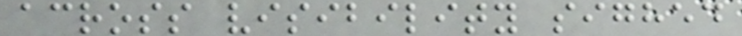across visibility sighed
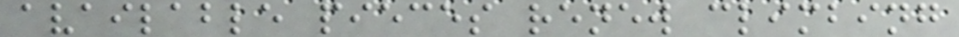available pieces renew climbing
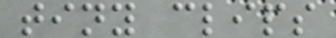tiny clips
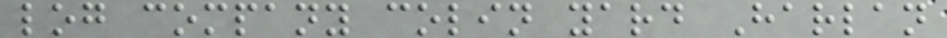log company colin yard Harlan
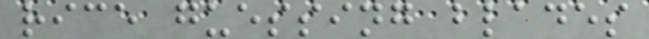rice guessing blades
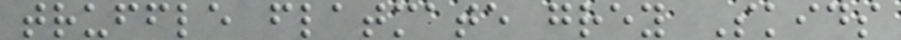truffle flatmate grey Skids
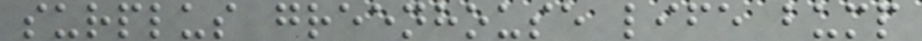surplus greenhouse life bump
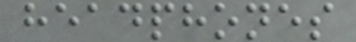headphones
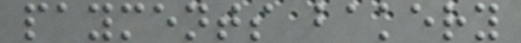payments bakery
